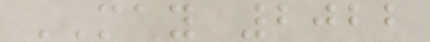MAY 2022
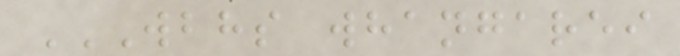WBHS WHANGAREI
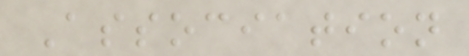Association
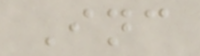Inc
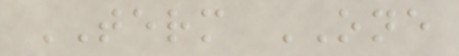TERM ONE
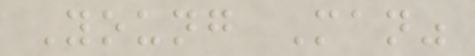Young Man"
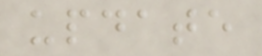update
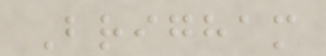Brigham
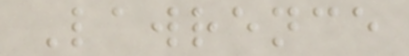Lawrence
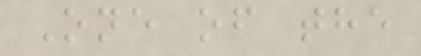One of the
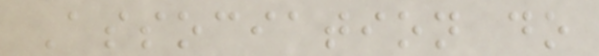Association do
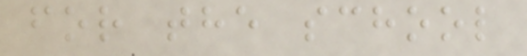for the school
